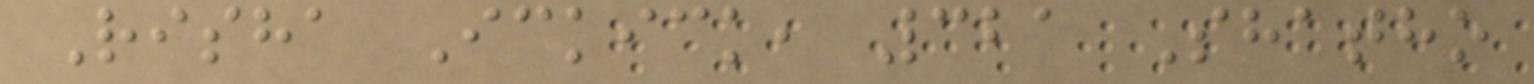Risha Ickick, 321 Shatho
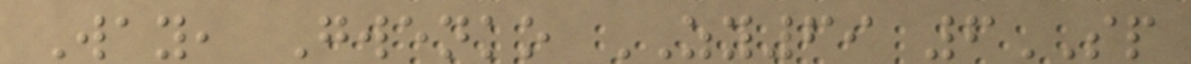Way, Gwenko ZY69 6SP
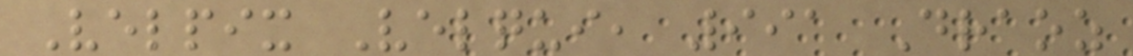Velpix Velqui, 991 Draoz
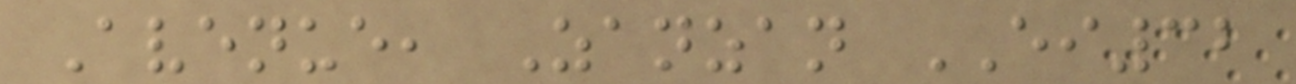Avenue, Zanzan EI32
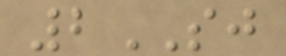2SJ
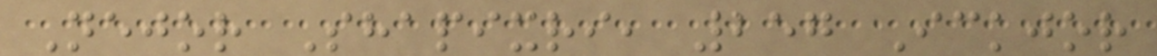Nejor Shapixri, 257 Ickjor
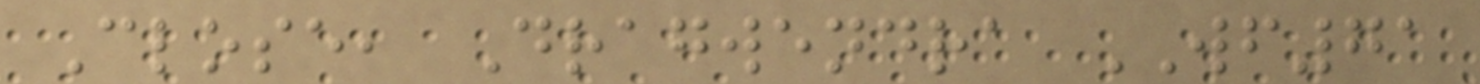Close, Dragwendra WF71
